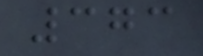373
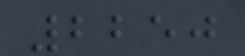2250
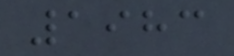1983
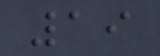19
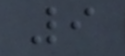9
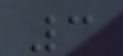3
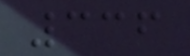336
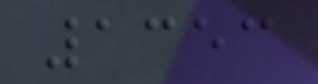1353
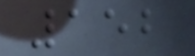152
